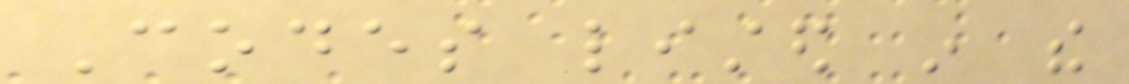Codes listed in the
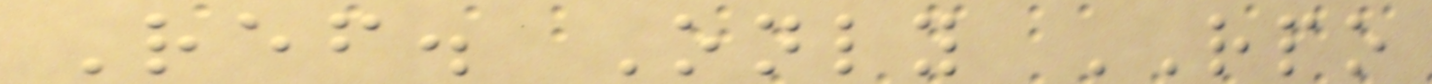Ref. Only RPO
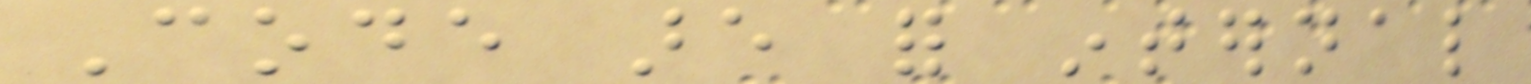Code are for internal
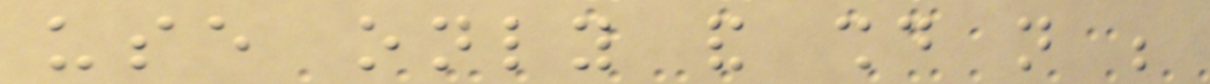use only and should not be
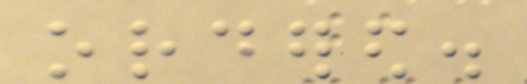ordered.
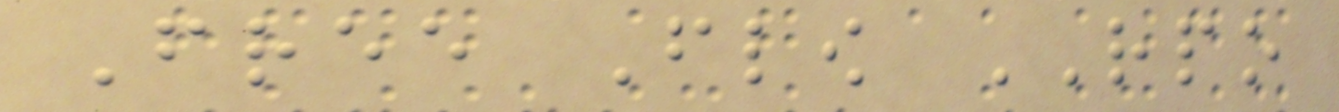Free Flow RPO
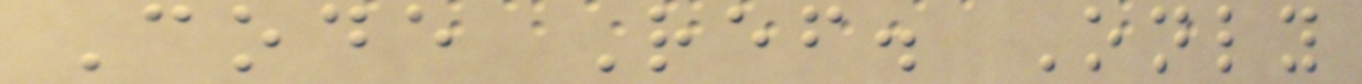Code Ref. Only
